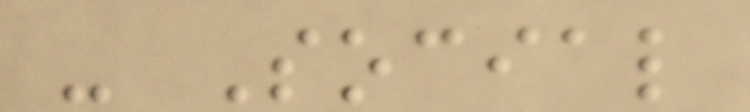- Social
